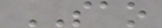SAO
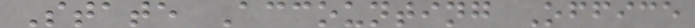State Accounting Office
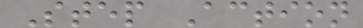Step Action
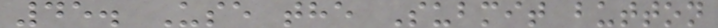45. Use the Submit button
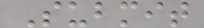Submit
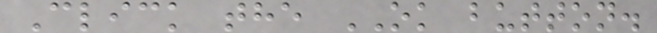Click the OK button.
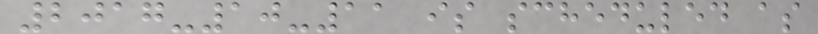2017-10-11 is scheduled as
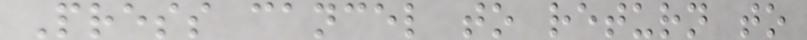Press cancel to return to
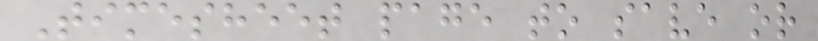Timesheet page to save or
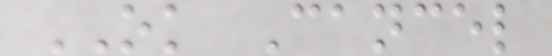OK Cancel
